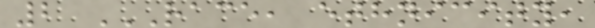2 RACE, ETHNICITY,
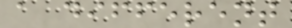a different
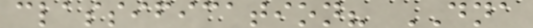classification? DNA
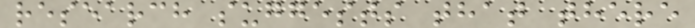research suggests that there
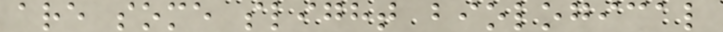are some slight biological
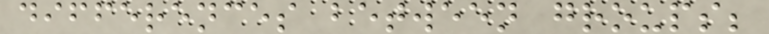differences between groups;
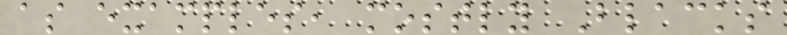as examples, mostly Blacks
